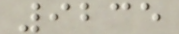9235
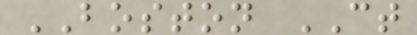BOSTON CT
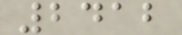2412
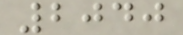2040
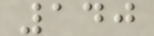140
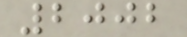2002
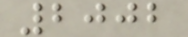2002
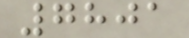7801
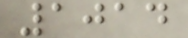1014
